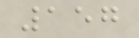157
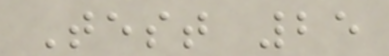Test 25
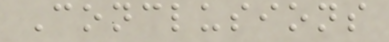Conclusions
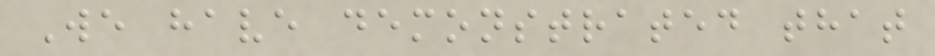We have demonstrated that
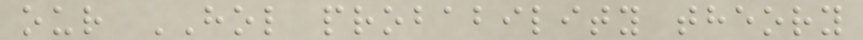our HOL probability theory
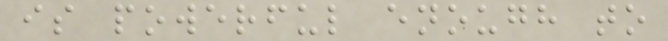is powerful enough to
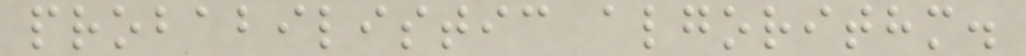probabilistic algorithm.
